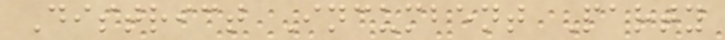District Incumbent Party
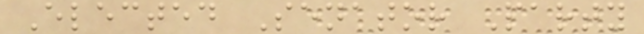Elected Senator Party
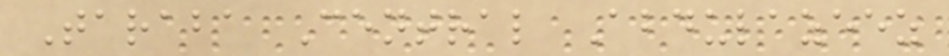Taraba Central Abdulazeez
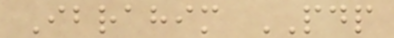Ibrahim PDP
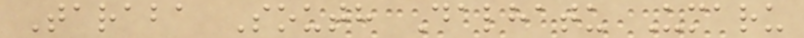Taraba South Dalhatu Umaru
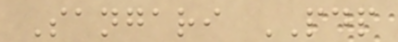Sangari PDP
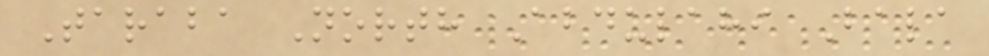Taraba North Abdulahi Bala
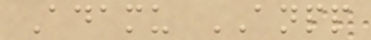Adamu ANPP
